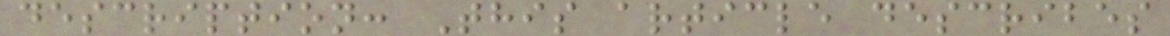description: This article describes
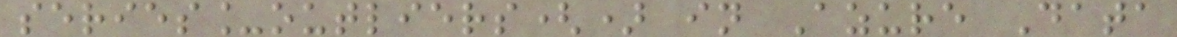series_outliers() in Azure Data
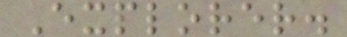Explorer.
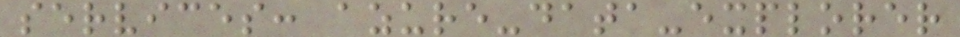services: azure-data-explorer
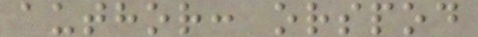author: orspod
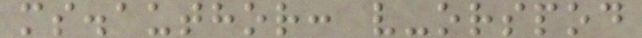ms.author: v-orspod
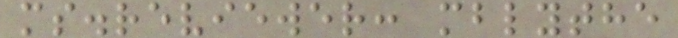ms.reviewer: mblythe
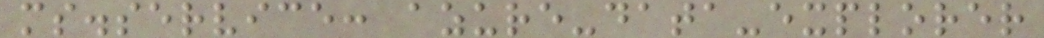ms.service: azure-data-explorer
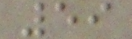59
